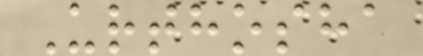Urthosha
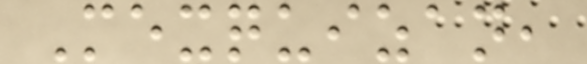Mexquizan,
